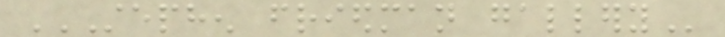STEPHEN FRIEDMAN GALLERY
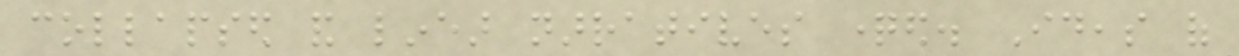collapsed and linear narratives questioned. Ideas of
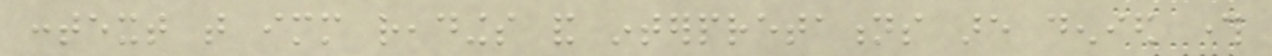context that immediate readings and interpretations are denied through
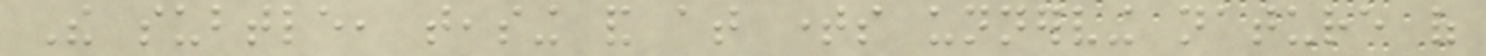The subtle, teasing and at times unnerving nature of
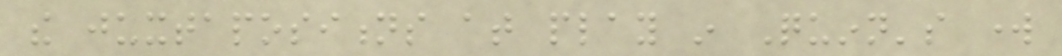the juxtapositions at play in Quinn's work
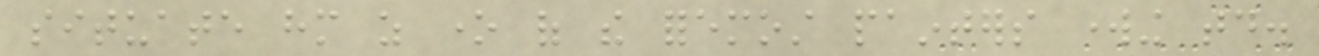situate him as one of the foremost painters working today.
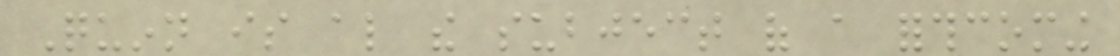Quinn is also the subject of a forthcoming
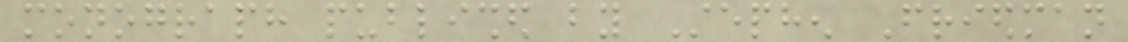monograph published by Stephen Friedman
